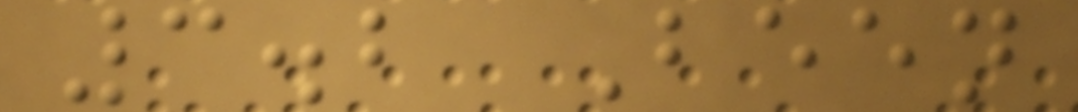3.2 Been
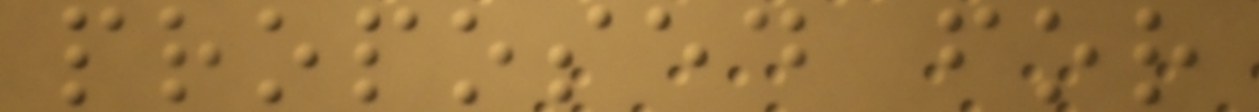proposed for
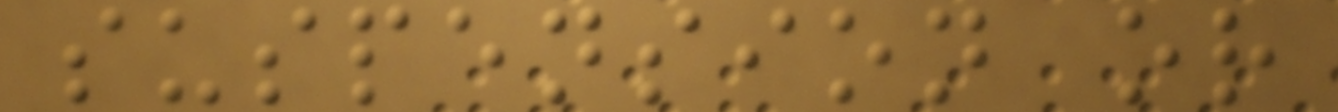suspension or
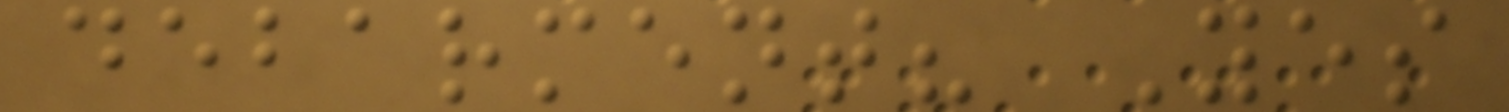debarment? Yes
